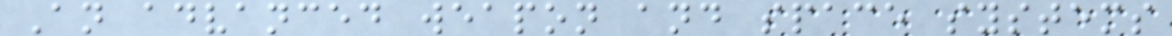An advanced weapon and space systems
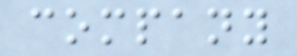company
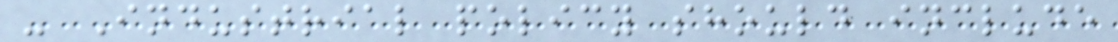- Industrial policy should include
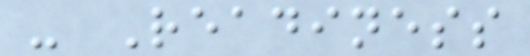- Readiness
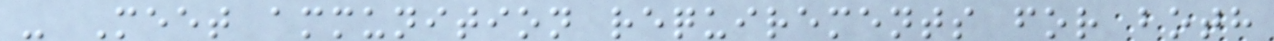- Meet ammunition requirements for both
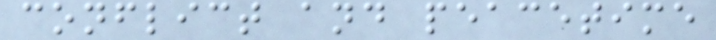conflict and peacetime
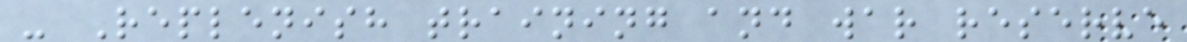- Replenish training and war reserve
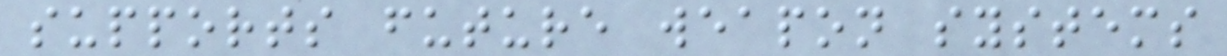supports future weapon systems
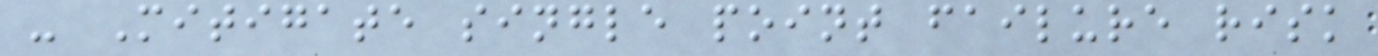- Mitigate single point failure risk
